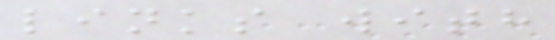links with
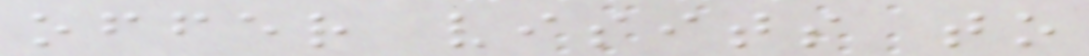offer visits to
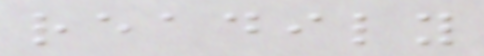readily
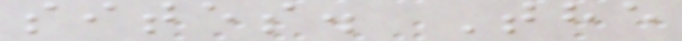sites. The
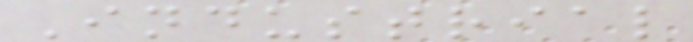Industrial
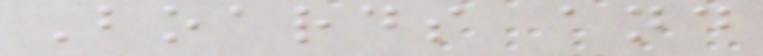Boards and
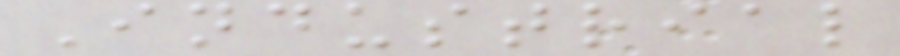Industrial
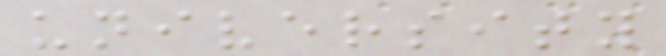university
